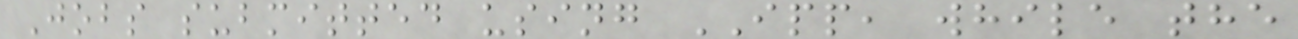Jobs submitted using IPP, while the
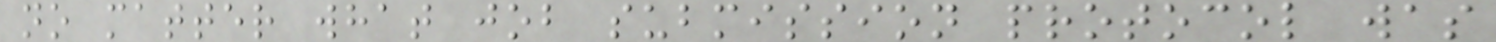no matter what job submission protocol was
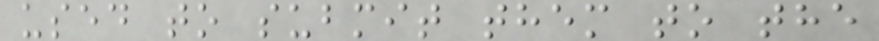used to submit them to the
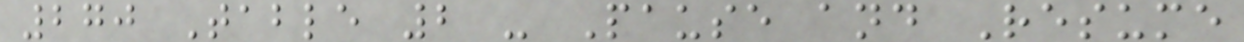270 Table 2 - Pause and Resume
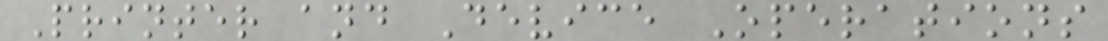Printer and Device Operations
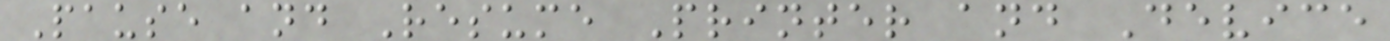Pause and Resume Printer and Device
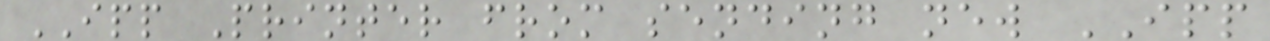IPP Printer from sending new IPP
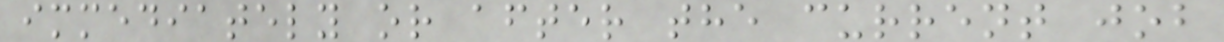immediately or after the current job
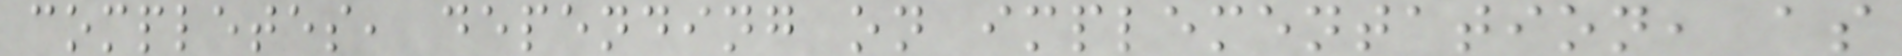completes, depending on implementation, as
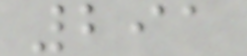291
